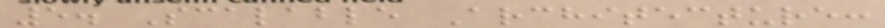5. Scalable Architecture:
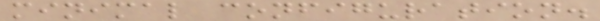minimal configuration.
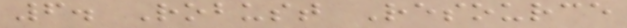6. Robust Resource
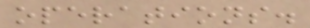operations.
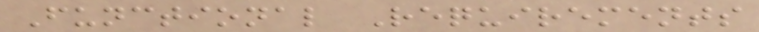Functional Requirements
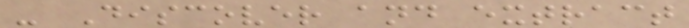- Discover and extract
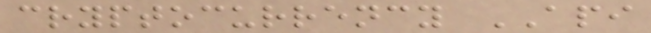cryptocurrency API
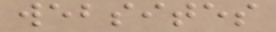websites
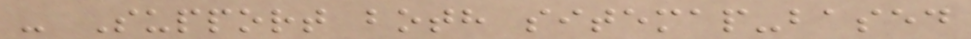- Support both sitemap-based
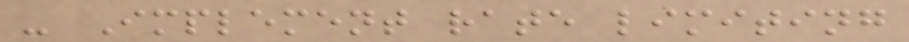- Implement rate limiting
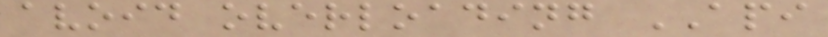avoid overloading API
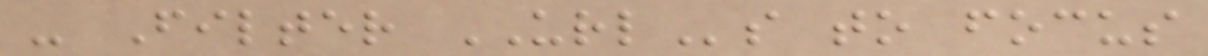- Filter URLs to focus
